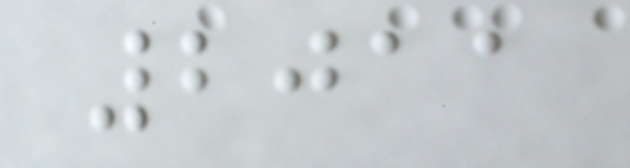2011
